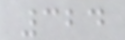324
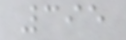395
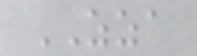ZZA
